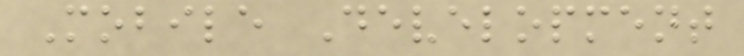Mobile Development
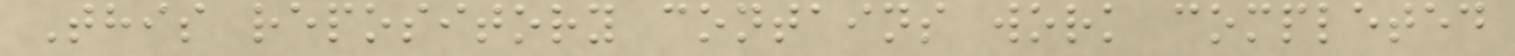This repository contains work completed
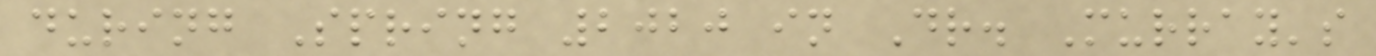during Spring 2020 in Dr. Murray's
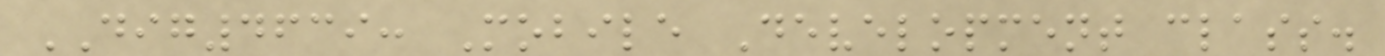DIG4639: Mobile Development class.
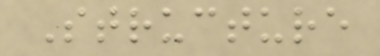Structure
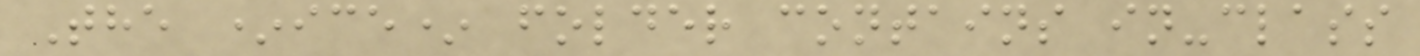The *ice* folder contains in-class
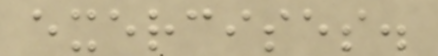exercises.
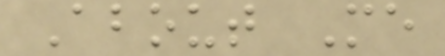About Me
